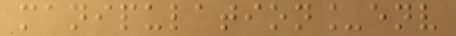manipulation_env
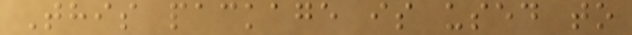This package is used to
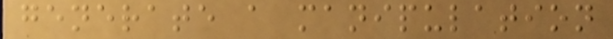generate a manipulation
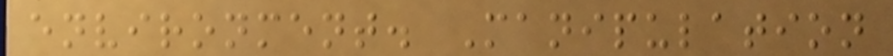environment. Manipulation
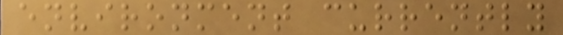environment currently
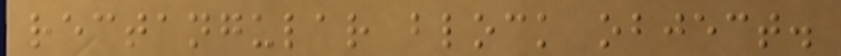rectangular block object.
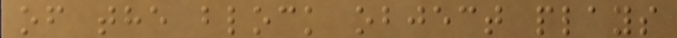of the block object plays
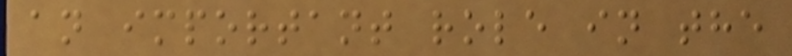an important role in the
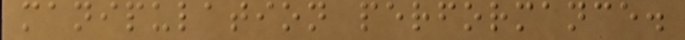manipulation performance.
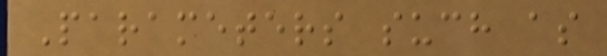Parameters such as
